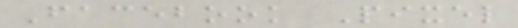Facebook Pixel
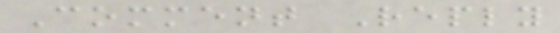Comment Reply
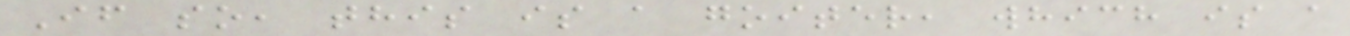If so, this is a goiter, which is a
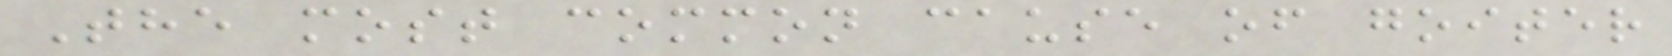The most common cause of goiter
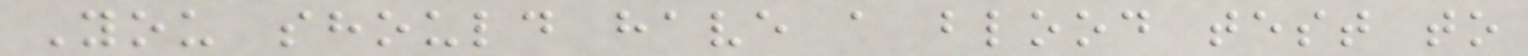You should have a blood test to
